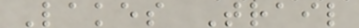Lakes Trail
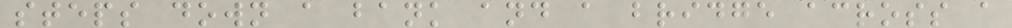steps down a bank and a bridge across a
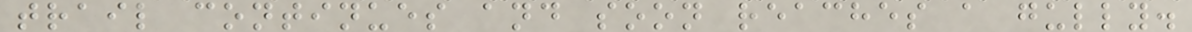trail continues and soon reaches a gully.
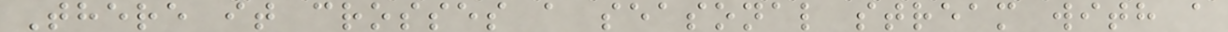There it crosses a seasonal stream with a
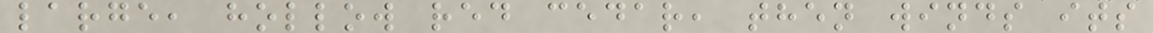large, hollow red cedar, then winds its
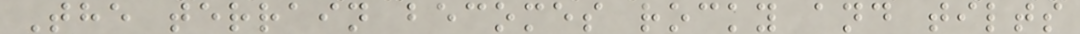The terrain becomes rocky and tilts
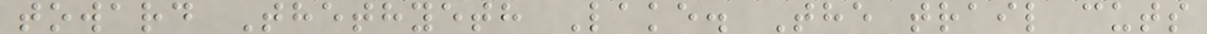toward Thethyeth Lake. The trail cuts
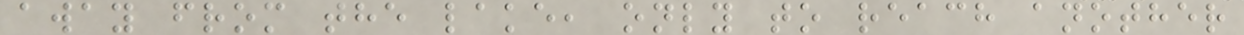away from the lake, only to reach another
